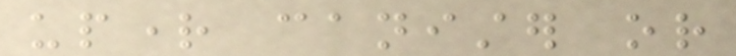upright canister or
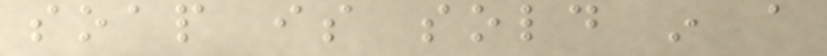soap is sold in a
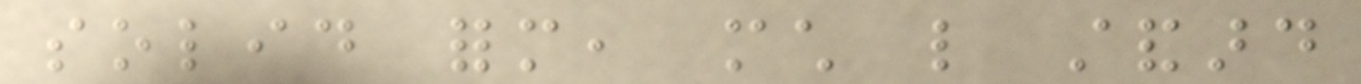solid form, much like standard
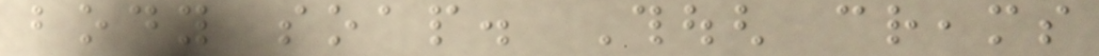body soap. Though creams
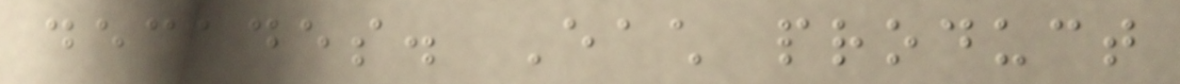decades. Each product
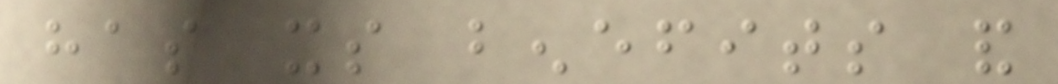has its benefits and
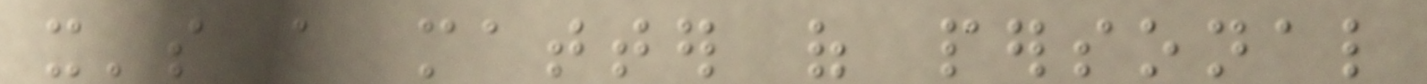it's a matter of personal
